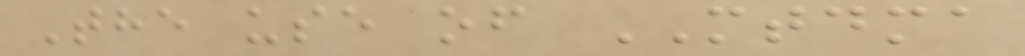The use of MTDMA
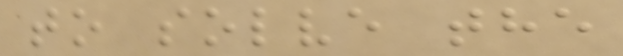to solve the
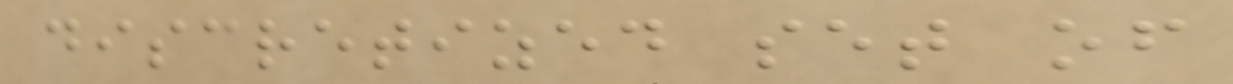discretized set of
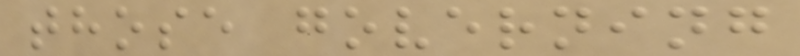those governing
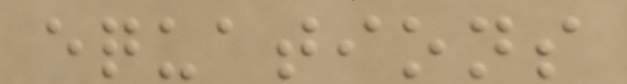equations
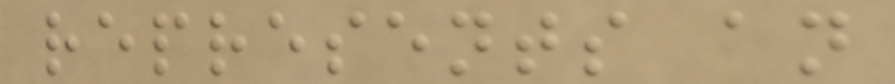represents an
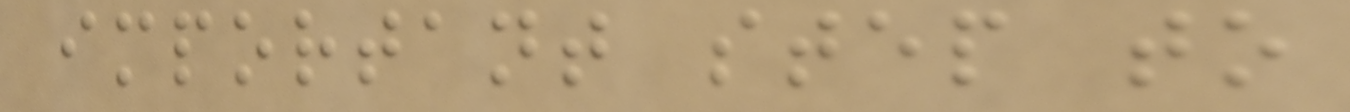important step to
